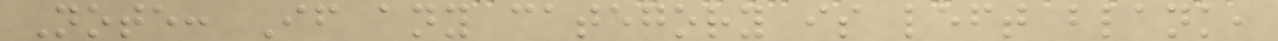Note: If any category is left blank,
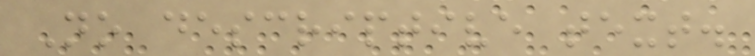No descriptive text.
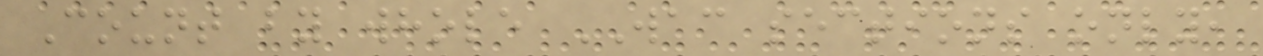Count by whole WAC sections only,
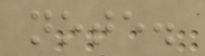note.
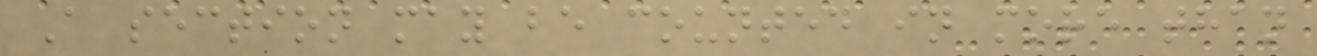A section may be counted in more than
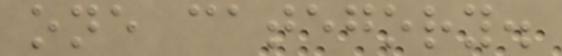one category.
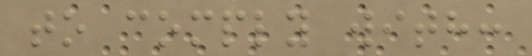to comply with:
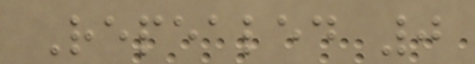Repealed 0
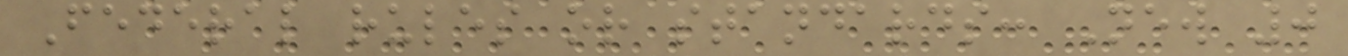Federal rules or standards: New 0
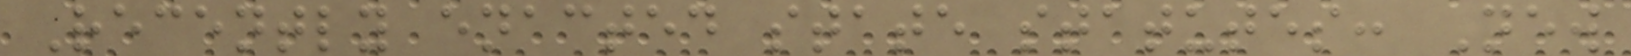Recently enacted state statutes: New
